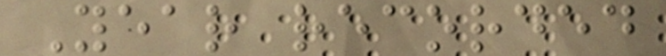Year recorded
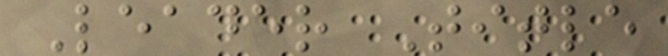Leader Title
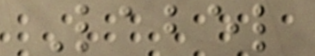Label
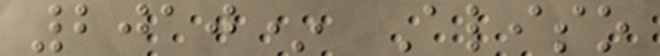2010* Aliso
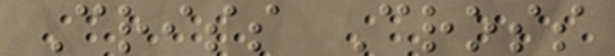Criss Cross
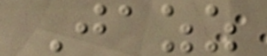Jazz
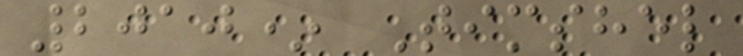2010* Timshel
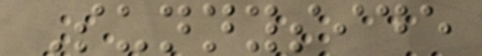Sunnyside
